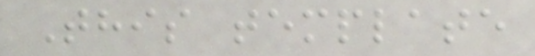This template
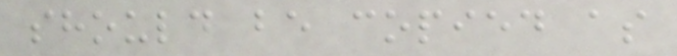should be copied as
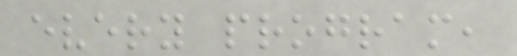every program,
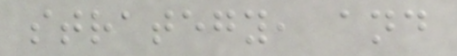strategy, and
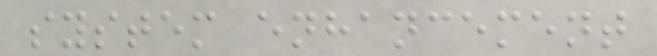system enhancement
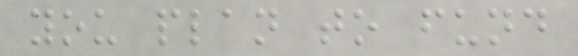you plan to fund
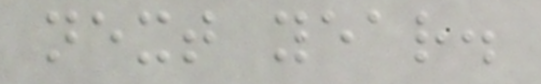next year.
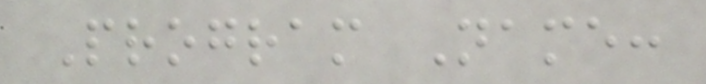Program Name:
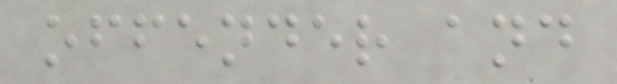offender and
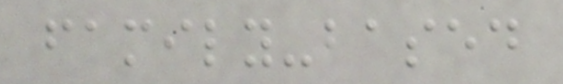family-based
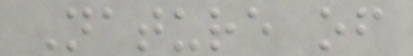Nature of
